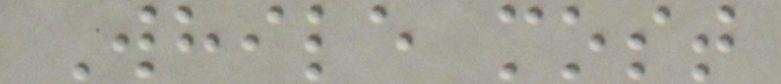While most
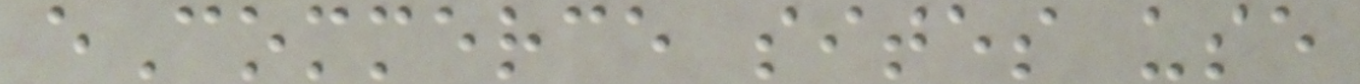eCommerce sites use
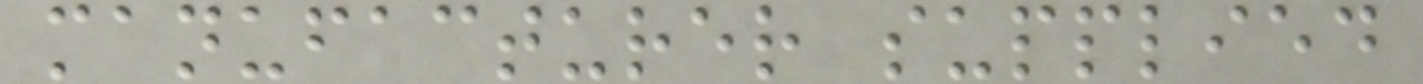manufacturer supplied
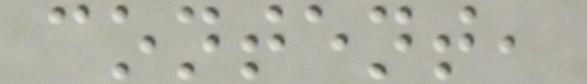content,
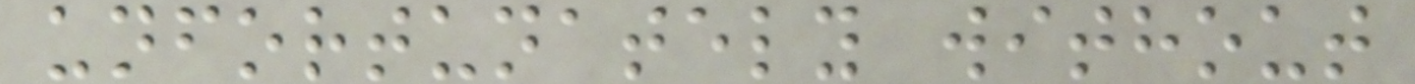unfortunately without
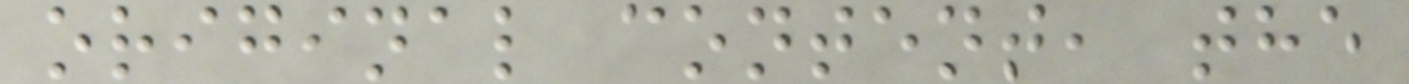original content, the
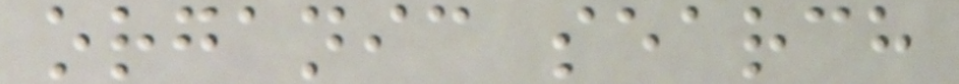organic search
